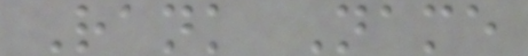Rank Name
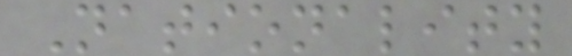Nationality
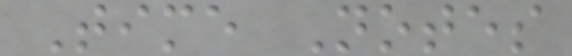Time Notes
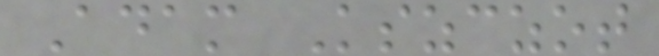Adam Kszczot
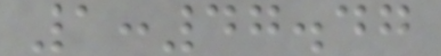1:47.47
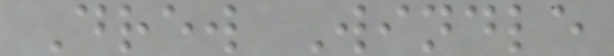Drew Windle
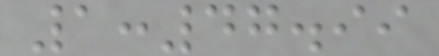1:47.99
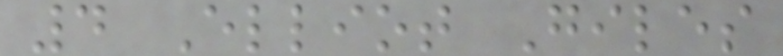4 Elliot Giles
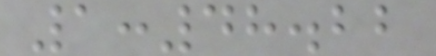1:48.22
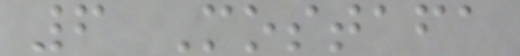6 Mostafa
